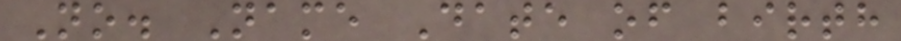No. Name Date of birth
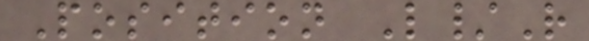Position L/R
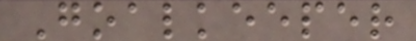Goalkeeper
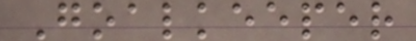Goalkeeper
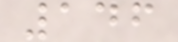146
